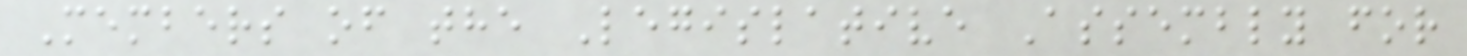Members of the Legislative Assembly for
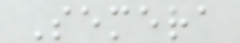Semera
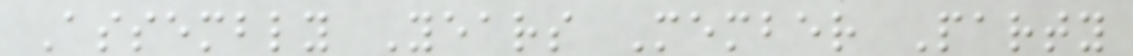Assembly Years Member Party
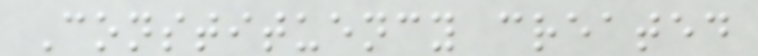Constituency created
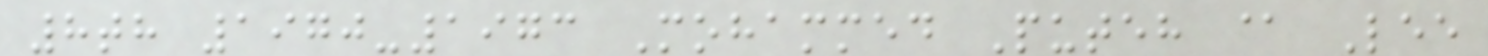8th 1970-1973 Mohammed Puteh @ Lee
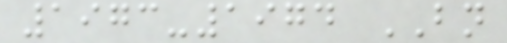1973-1974 BN
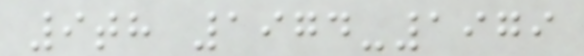9th 1974-1979
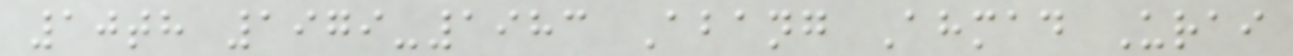10th 1979-1983 Abang Ahmad Urai
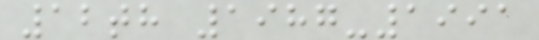12th 1987-1991
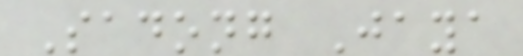Sadong Jaya
